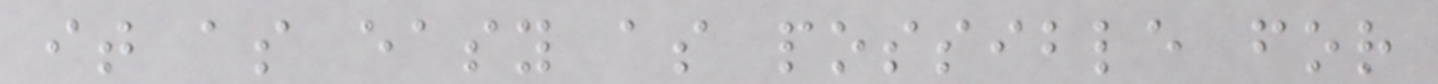it as easy as possible for
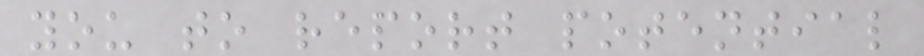you to report potential
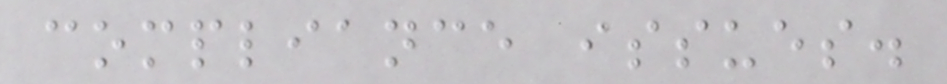compliance issues.
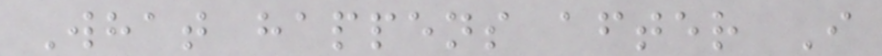What happens after I
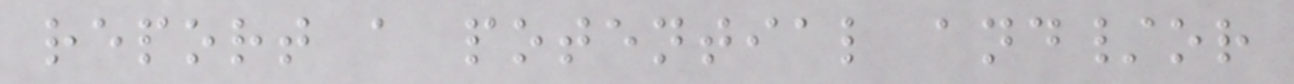report a potential and/or
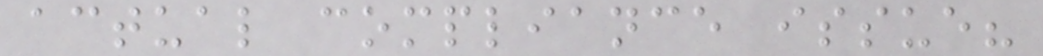actual compliance issue?
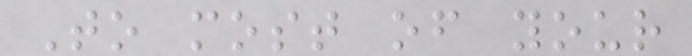To most of your
